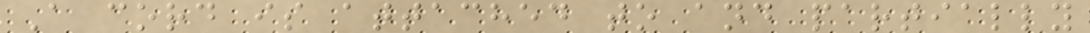A cord is attached to and partially
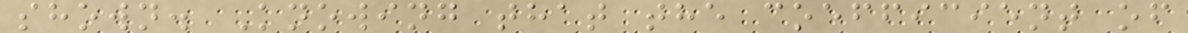shown. Knowing that the coefficient of
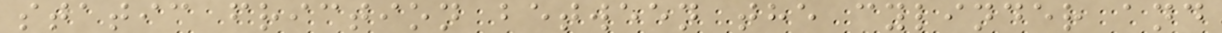static friction between the cylinder and
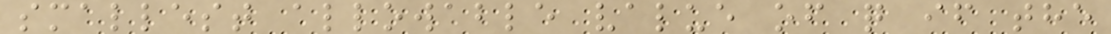smallest allowable value of q if the
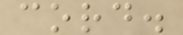cord.
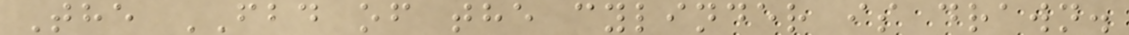The FBD of the cylinder is drawn.
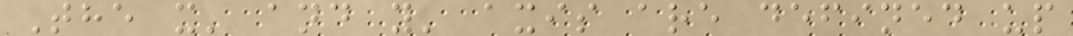The x' and y' axis are defined up
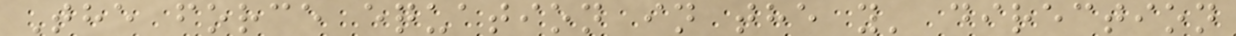The force equation in the y' direction
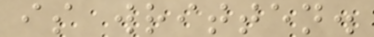is written.
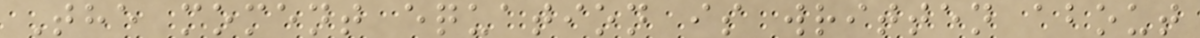The moment equation is written about
